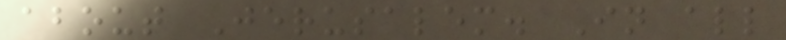about Jerusalem. In all
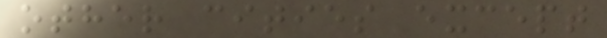other cities except
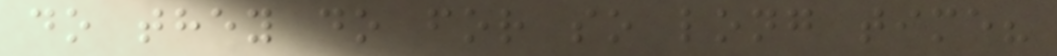do they do for so long time?
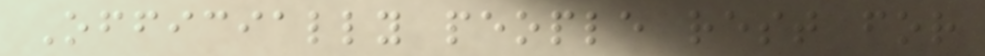Officially people rest for
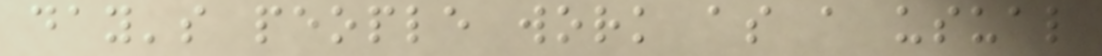day's people work as a usual
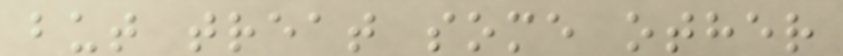but treat some other
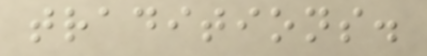traditions.
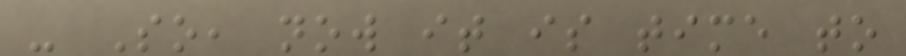- So, now it is time to
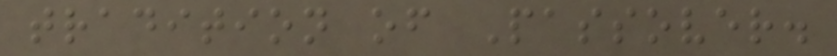tradition of Passover.
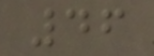46
